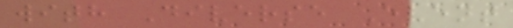with Diverse Event
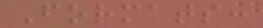Formats:
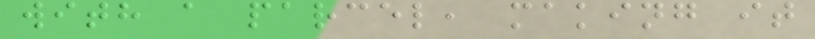with a parcel, making it
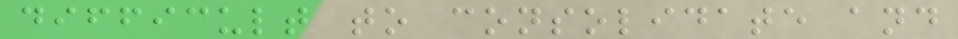difficult to consolidate and
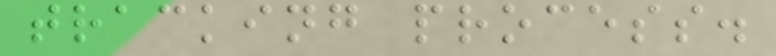tracking process.
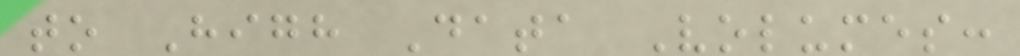to High Data Volumes:
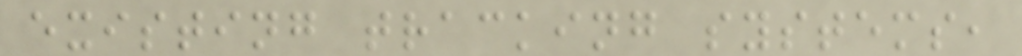existing tracking systems,
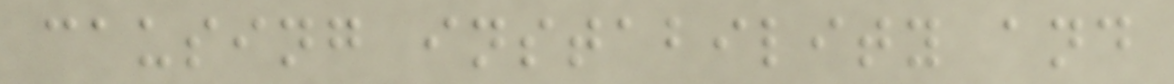causing instability and
